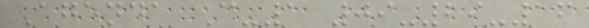Agenda C-1 09-29-16
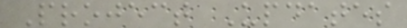Project Updates
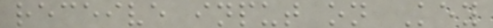receive input on Key
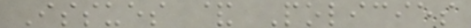Issues & Policies
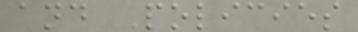and Policies
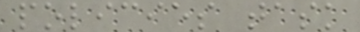policies task
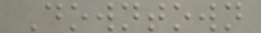Downtown
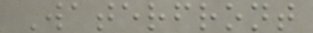Waterfront
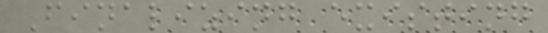Finalizing existing
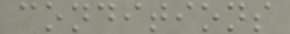conditions
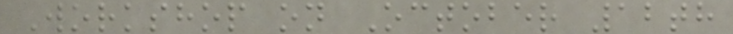Workshop on October 12th
